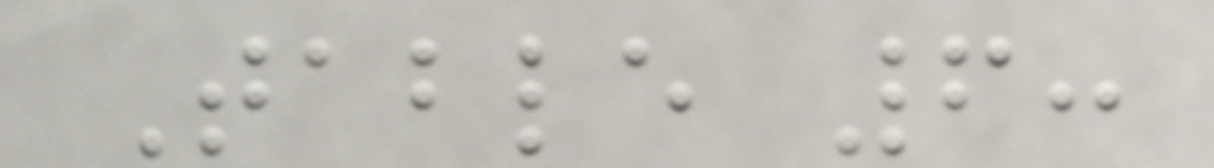Table 6:
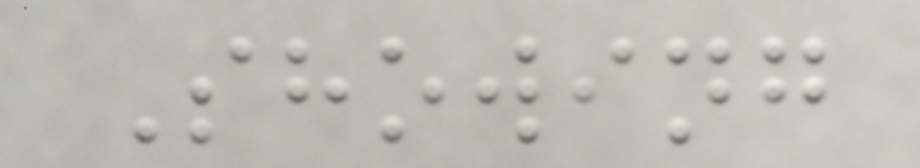Showing
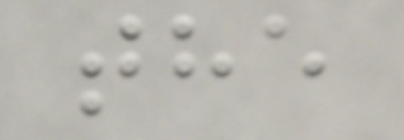the
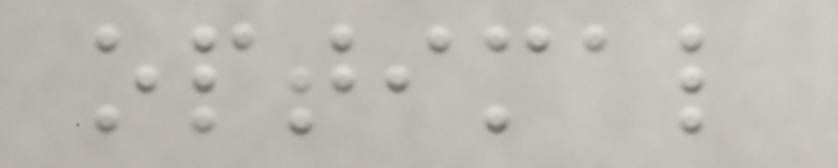optimal
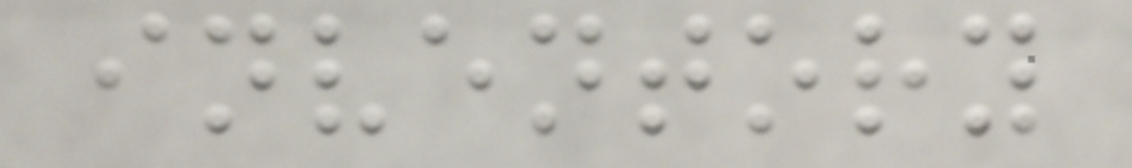inventory
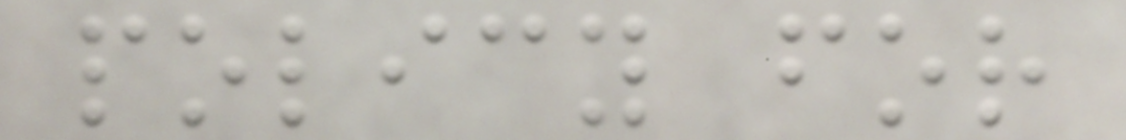policy for
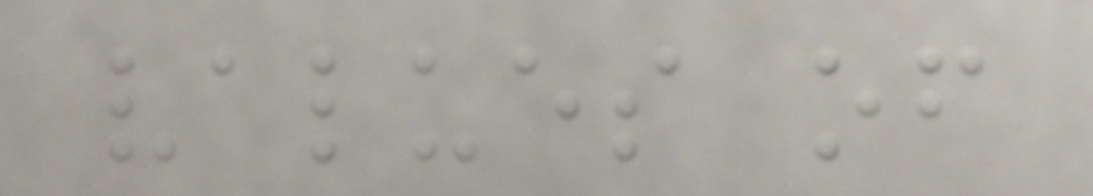values of
